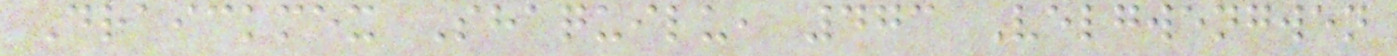Draickmex Shaquilu, 473 Velgwengwen
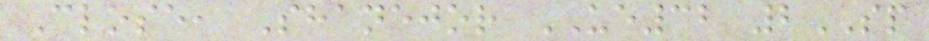Close, Shanejor UE32 2SP
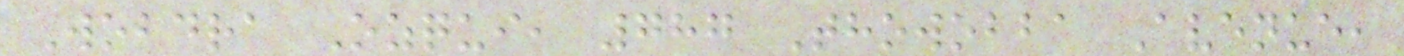Wobdra Ozqui, 787 Thowobba Avenue,
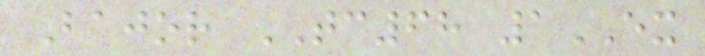Bajor TC68 1EX
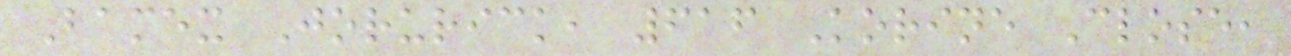Bamex Jorurick, 616 Korine Close,
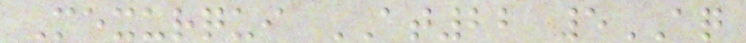Mexurqui AT22 5AQ
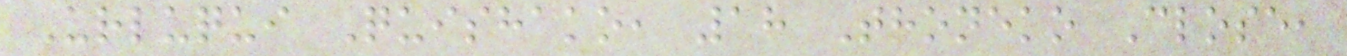Urluqui Quishako, 18 Thoneko Close,
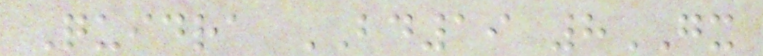Quidra BD19 8GX
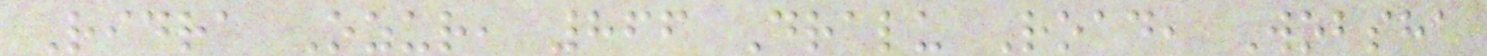Ridra Ozur, 866 Dralu Road, Wobsha
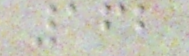162
